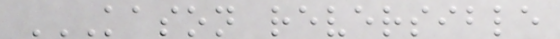KASON REVERSIBLE
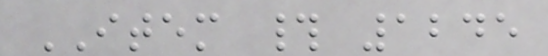ITEM # 1245
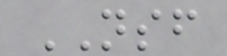NSF
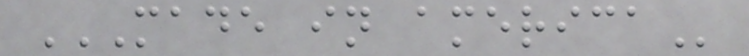MADE IN AMERICA
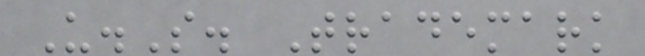U.S. Trademark
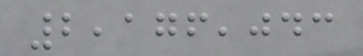2,176,043
